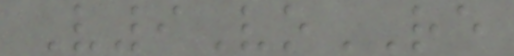V9VoRE
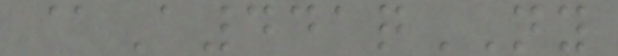@A441qNY
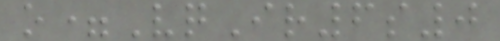o=VqIr6s0
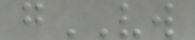gVW
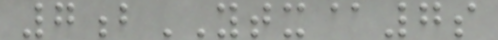7bYTX@7s
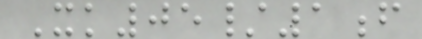Xk05/1f
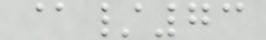@/73
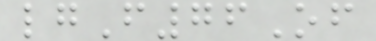lgF76Of
